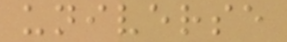universe
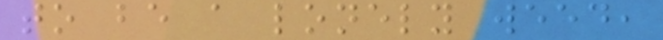to be a lonely weed,
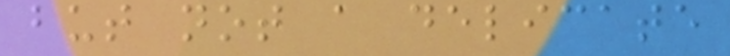but not a delicate
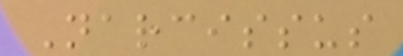Narcissus
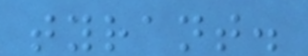tyrant.
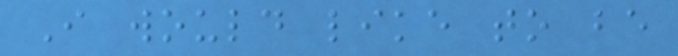I would like to be
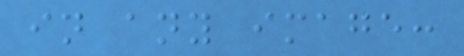in any image:
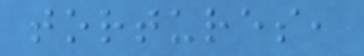tortures,
